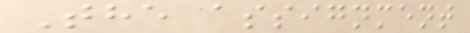The assignment
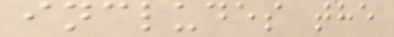includes the
